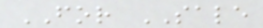FOR SALE
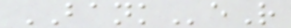BANKeR
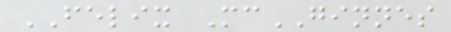FELIX McGINNES
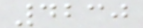4230
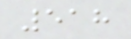518
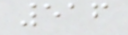516
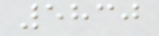5830
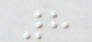8
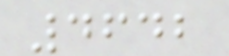4642
